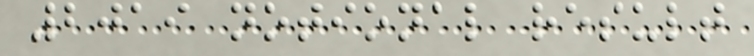2019 notional result
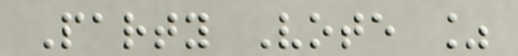Party Vote %
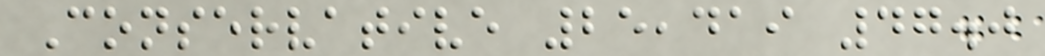Conservative 25,419 47.0
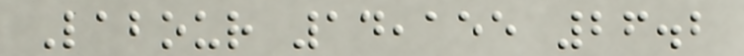Labour 14,155 26.2
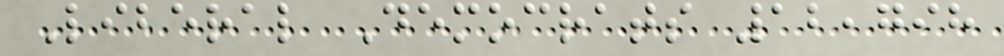Liberal Democrats 12,798
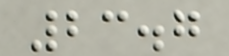23.7
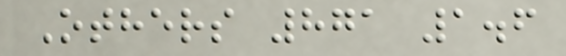Others 871 1.6
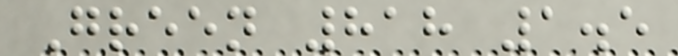Green 818 1.5
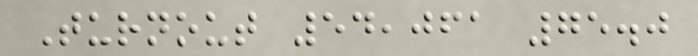Turnout 54,061 75.0
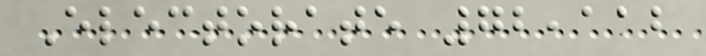Electorate 72,112
